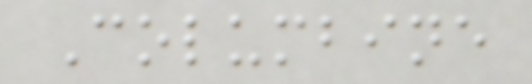Columbine
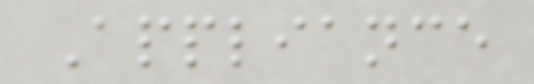Appliance
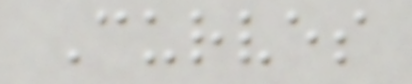Curves
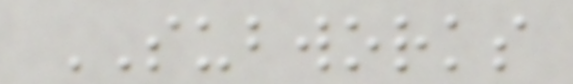SUBWORKS
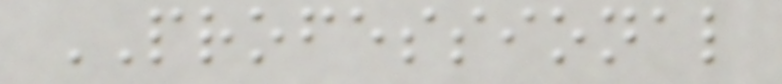PROFESSIONAL
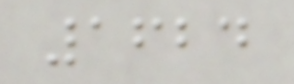1624
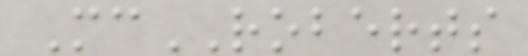McROBERTS
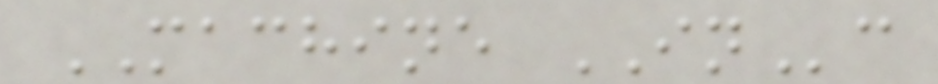MACHINE INc
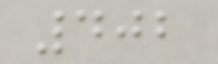402
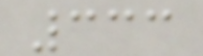333
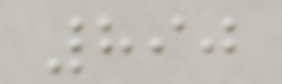890
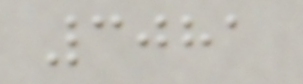3081
